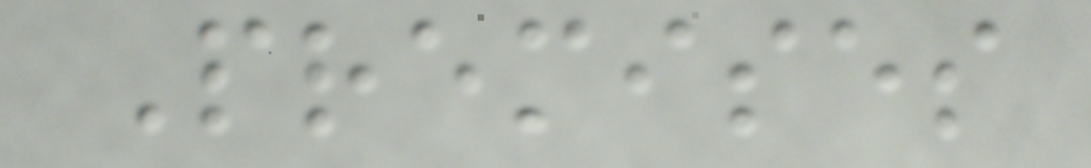Premises
